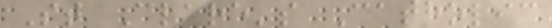St Clare's Catholic
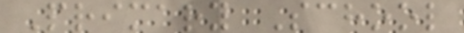Primary School
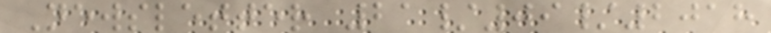Newsletter 21/09/2018
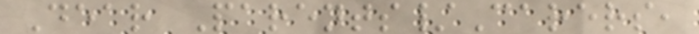Dear Parents/Carers,
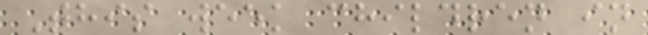This week children in
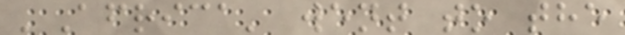'Africa' went to the
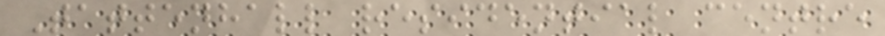Tattenhall residential centre
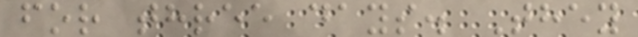for three days. They
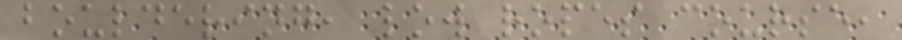bouldering, low ropes course,
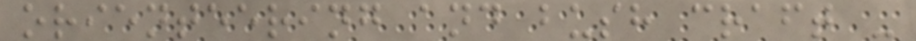orienteering and bush craft -
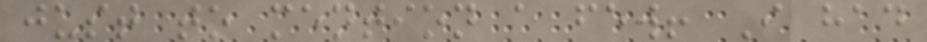just to mention a few! I had
